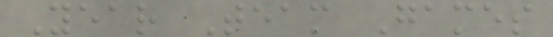Year Team Games
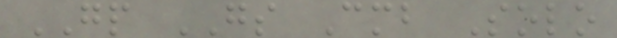GP GS Cmb Solo
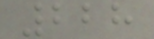228
